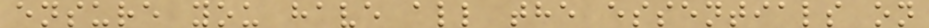ensure you have all the essentials on
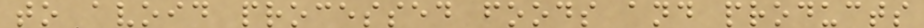to avoid processed foods and products
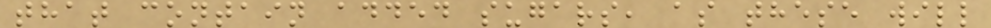that contain added sugars, as these will
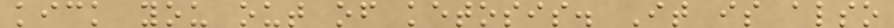kick you out of ketosis. It is also
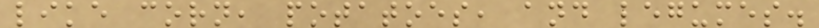like corn, potatoes, and legumes.
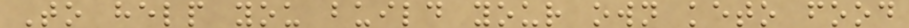To help you build your own keto food
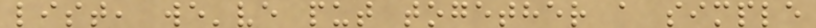list, we've put together a simple
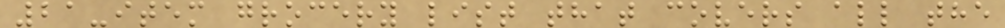21-item grocery list that covers all the
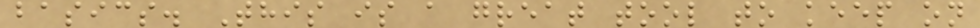basics. This is a great tool to keep on
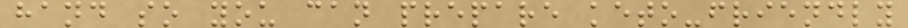hand so you can prepare keto-friendly
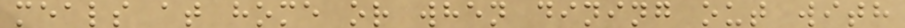meals at home or when dining out with
